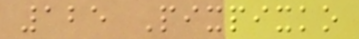125 Pixpixko
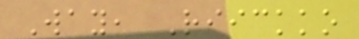Way, Riickko
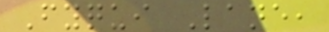Fyqui Lane,
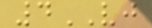4VJ
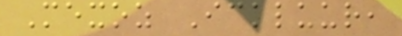Mexoz Ickluur,
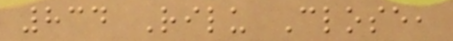834 Rilu Close,
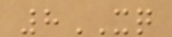8XQ
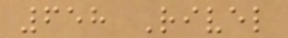658 Rivel
